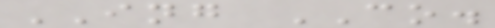ING CO.
